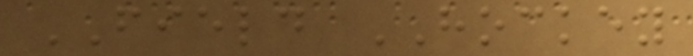FIELD HOCKEY
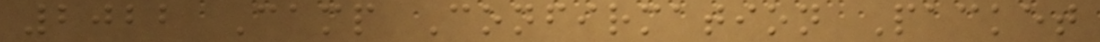2022 Camp Confirmation Packet
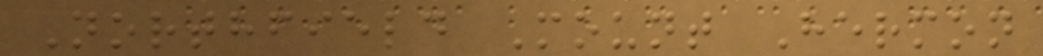Northfield Mount Hermon
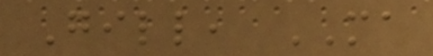Gill, MA
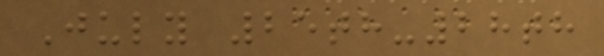July 25th-28th
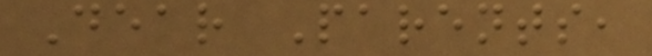Dear Parents,
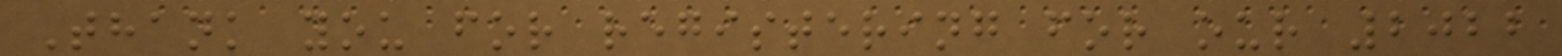Thank you for registering for our 2022
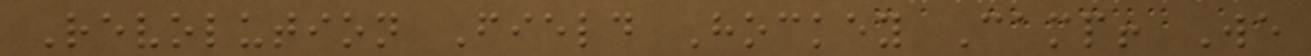Revolution Field Hockey Camp! We
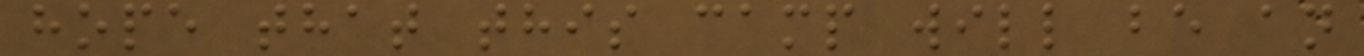hope that this camp will be an
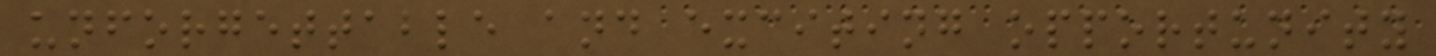unforgettable and exciting opportunity
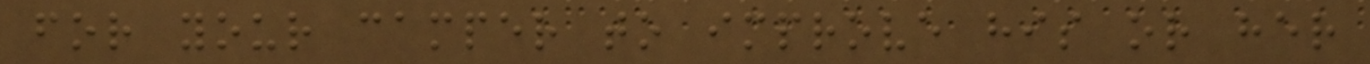for your camper to improve his or her
